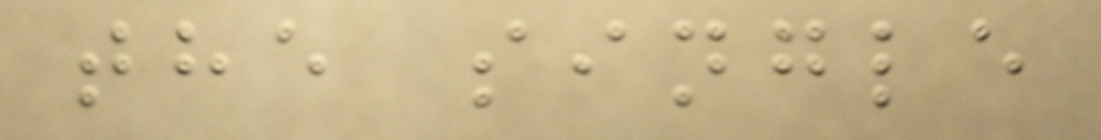the single
